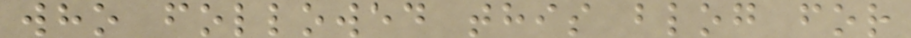who followed this blog for
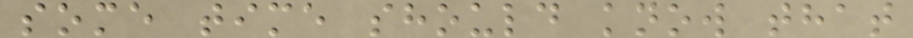some time should know that
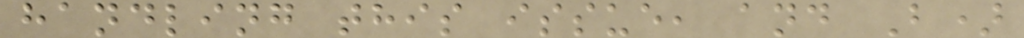handling this issue, and B)
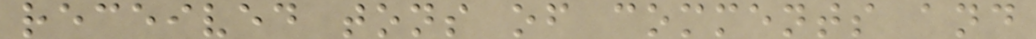received tons of comments and
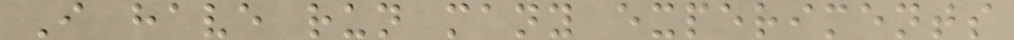I have run many experiments
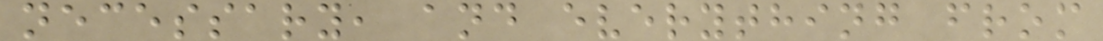necessary, and everything from
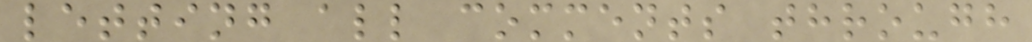letting all comments through
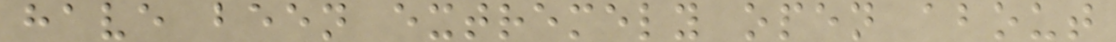have been extremely open about
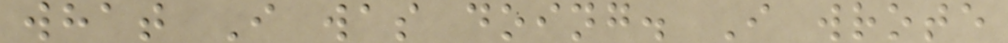what I was doing. I wrote
